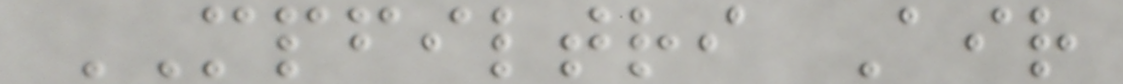MPFILTRI Air
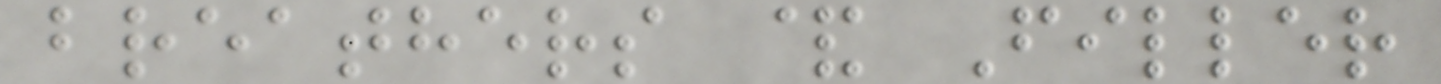breathers & Filler
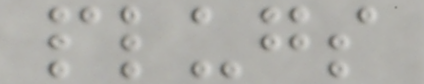plugs
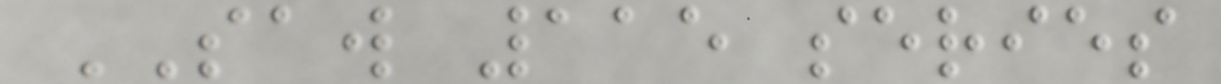SAW 115 series
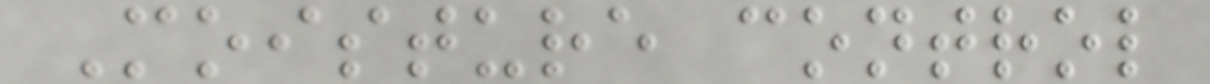Moisture control
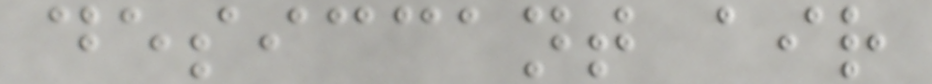desiccant air
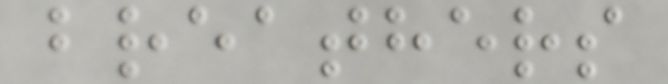breathers
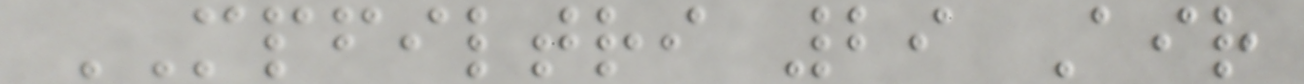MPFILTRI 29 Air
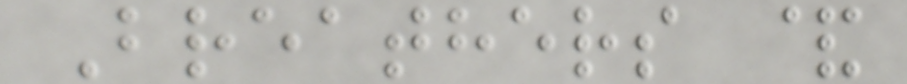Breathers &
